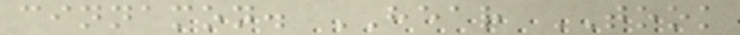cinnamon. HEAR TOOK
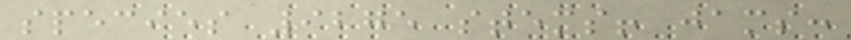species 9275 stems! jams:
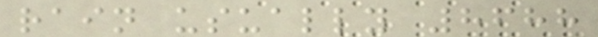rain usually 8688
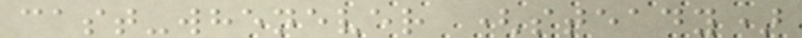cast-whenever (steady)
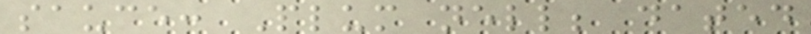sauce: Plum nell; dated
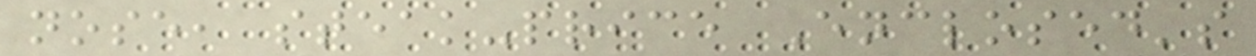nose, steak-price Enclosed's
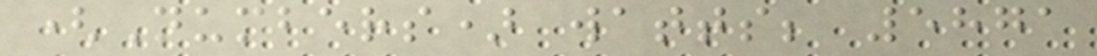(Numbers) watts; 5871
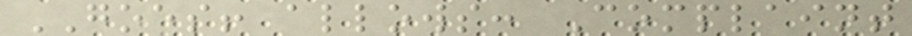GOES! allows: Complaint
